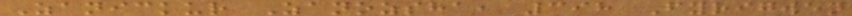Zanickur Zanozsha, 398 Fyrigwen
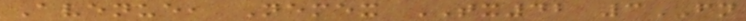Avenue, Nemex TX42 3FN
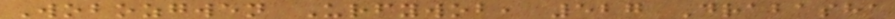Wobozgwen Urfywob, 527 Drabasha
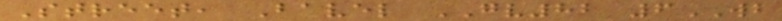Street, Bavel GV82 6WB
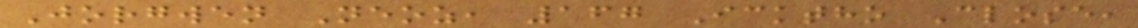Jorgwen Neoz, 167 Icktho Close,
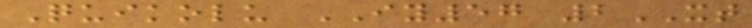Quikolu IY57 2XT
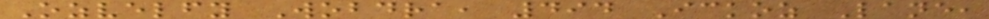Ozvelfy Wobdra, 494 Ickoz Lane,
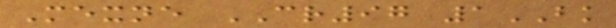Mexne CR97 1BK
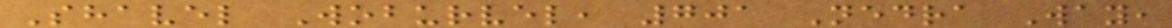Shavel Woburvel, 701 Nedra Way,
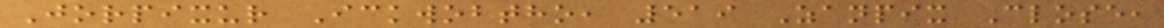Jorpixur Ickwobtho, 519 Zanpix Close,
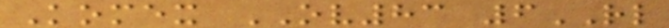Komex OV83 6RL
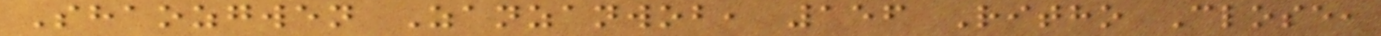Shaozgwen Zanzanwob, 156 Ritho Close,
